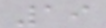19
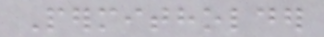Permitholder
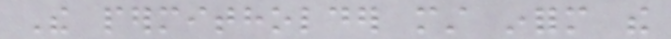The permitholder must inform the
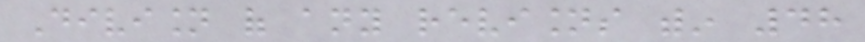Division of any revisions within 48
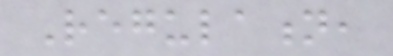Regulation,
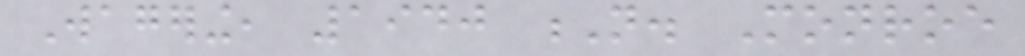Wagering, 1940 N. Monroe
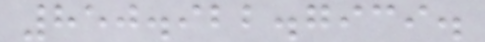850.922.7939.
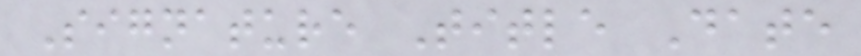Signature Title Date
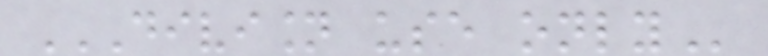DIVISION USE ONLY
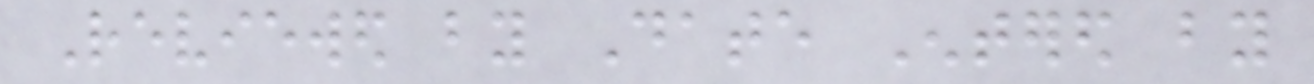Reviewed by Date Entered by
